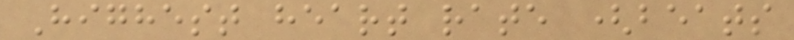Highest heart rate (beats
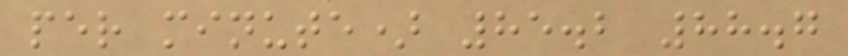per minute) 85.2 88.7
